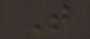T
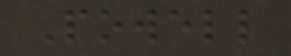Powell
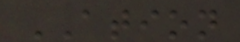ATION
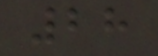28
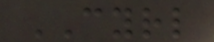CYRL
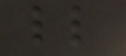ll
